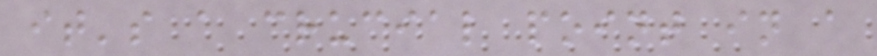it's a crucial point in a
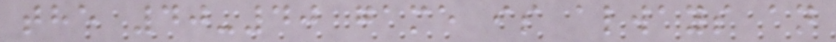the 40-40 game is always an
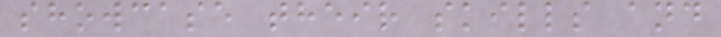showcase their skills and
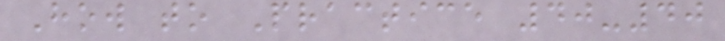How to Practice 40-40
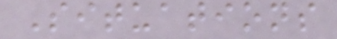Situations
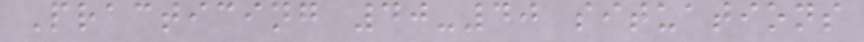Practicing 40-40 situations
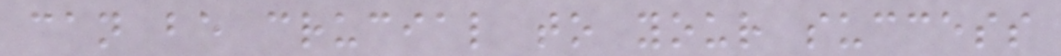can be crucial to your success
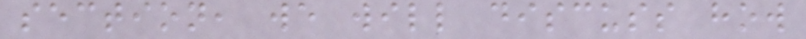section, we will discuss how
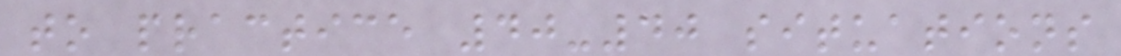to practice 40-40 situations
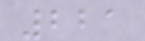221
